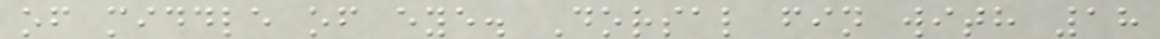of middle of eye. Dorsal fin with 18
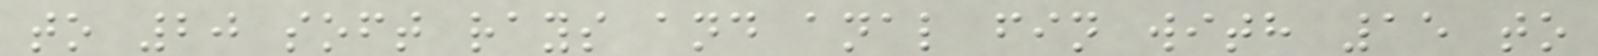to 20 soft rays and anal fin with 15 to
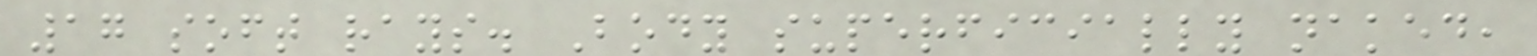17 soft rays. Body superficially naked,
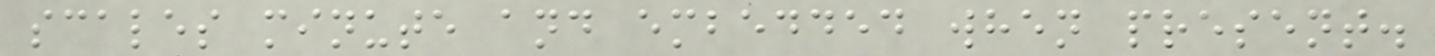scales minute and embedded when present.
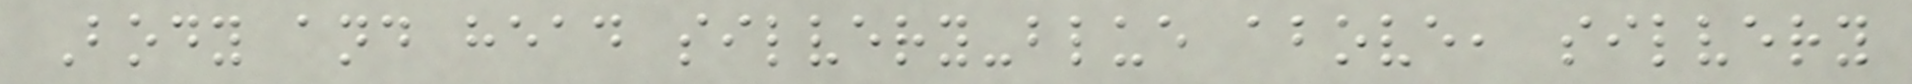Body and head silvery-blue above, silvery
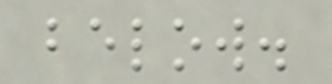below.
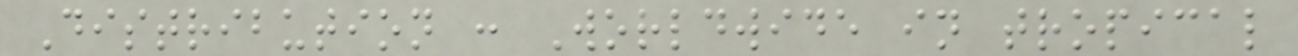Distribution : Worldwide in tropical
